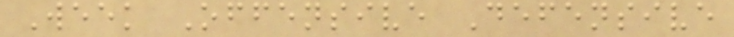Week Offensive Defensive
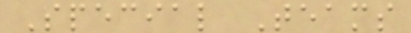Special Teams
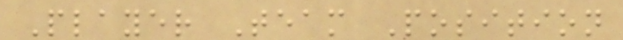Player Team Position
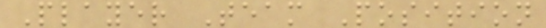Player Team Position
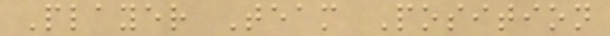Player Team Position
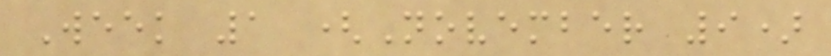Week 1 (November 9)
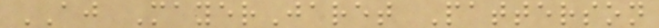AJ MayerJaret Patterson
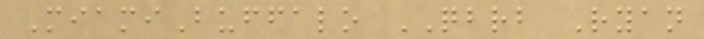MiamiBuffalo QBRB Ryan
